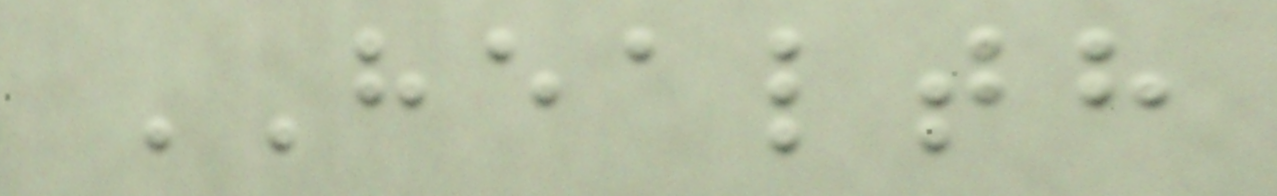HEALTH
